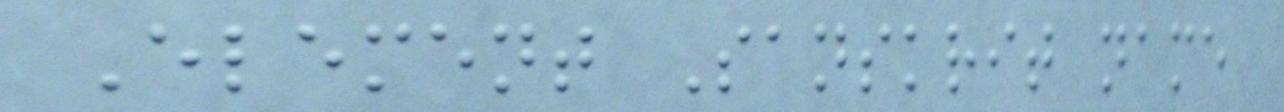Element Sanskrit name
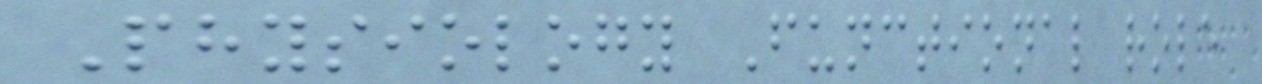Physiology Functional role
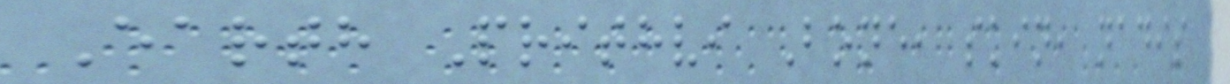Earth Prithvi Bone, skin, nadis
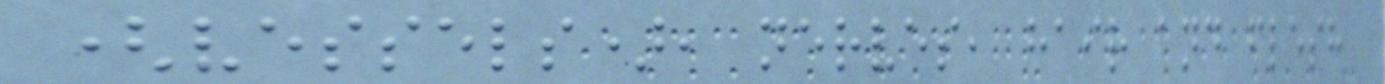(vessels), nerves, hair and flesh
